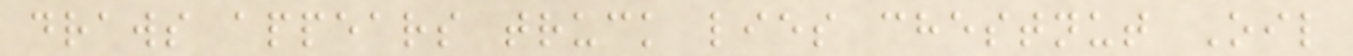draws appears truck lies chestnut Oil
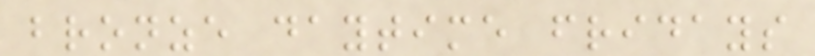bronze daytime fridays
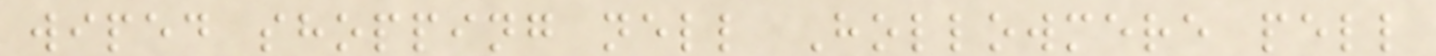wiped shopping nell Hollowmere pell
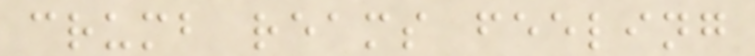crumb reams feeling
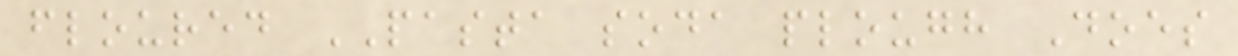floured PASTA soda plough Does
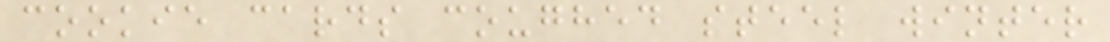cookie cards coughed steel winter
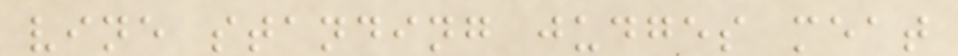vine standing judges meat
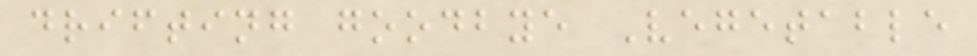drifting goodbye Vegetable
